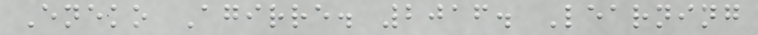Eneko Agirre. 2016. Learning
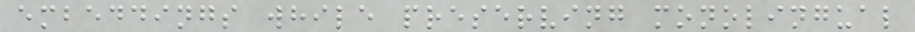embeddings while preserving monolingual
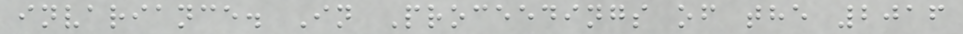invariance. In Proceedings of the 2016
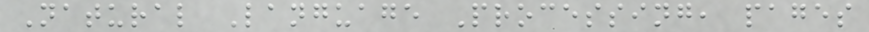Natural Language Processing, pages
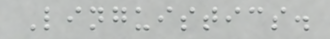Linguistics.
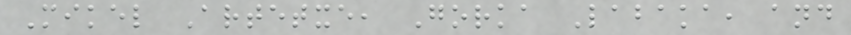Mikel Artetxe, Gorka Labaka, and
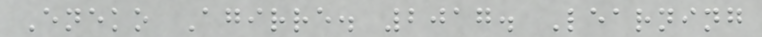Eneko Agirre. 2017. Learning
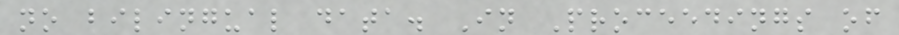no bilingual data. In Proceedings of
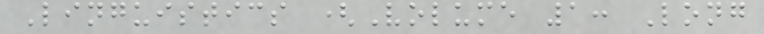Linguistics (Volume 1: Long
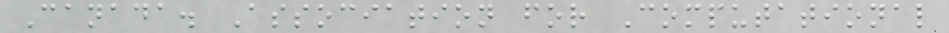Canada. Association for Computational
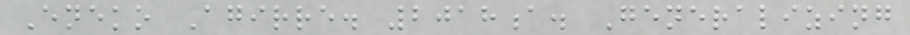Eneko Agirre. 2018a. Generalizing
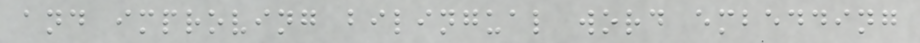and improving bilingual word embedding
